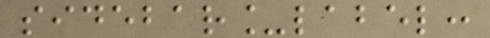sidebar_label:
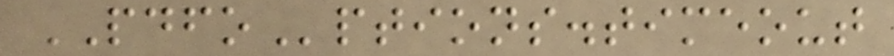PDFOptions.timeout
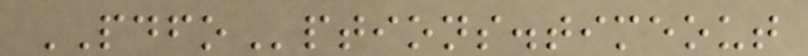PDFOptions.timeout
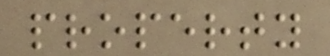property
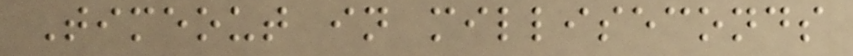Timeout in milliseconds
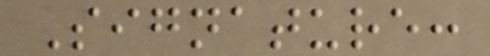Signature:
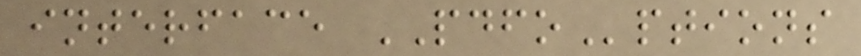interface PDFOptions
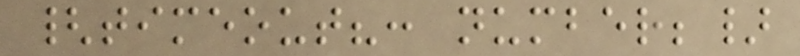{timeout?: number;}
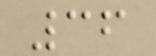36
